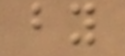by
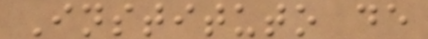Instituto de
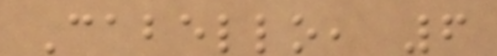Cabello, 6
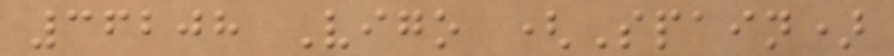36208 Vigo (Spain)
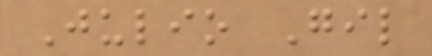Julio Gil
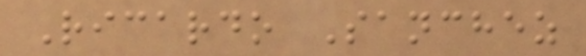Ricardo Sanchez
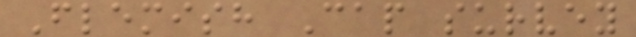Flemish Cap survey
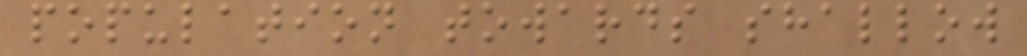population towards shallow
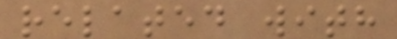related with
